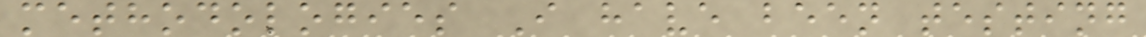methodologies I have been testing
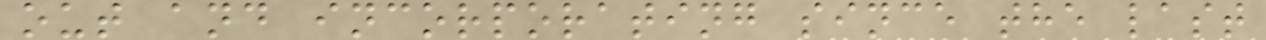out and incorporating since the last
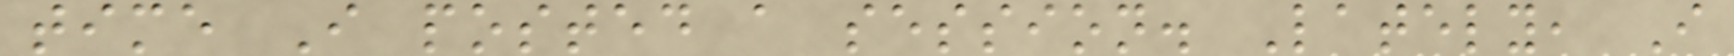time I posted a session. Lately, I
